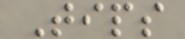Tips
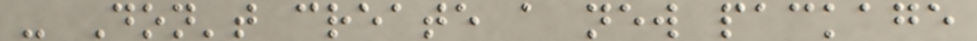- Don't create a new package
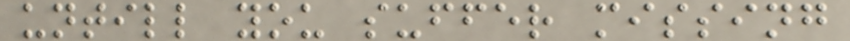untill you suffer missing
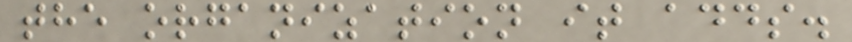the organization it adds.
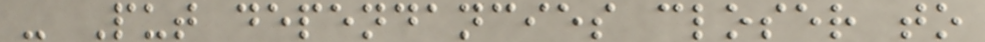- Put dependancies closer to
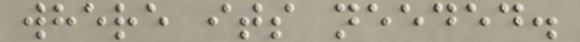where its needed.
